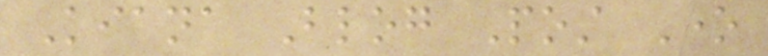Kiana Blog Post One
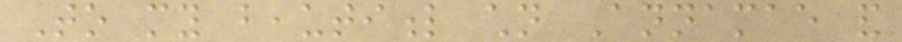To my beautiful children Annamae and
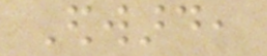Edward,
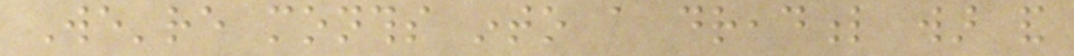We're months into a dreadful war and
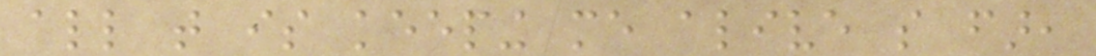all that is keeping me alive so far,
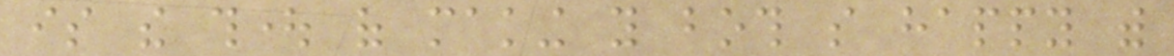is the thought of making you both so happy with
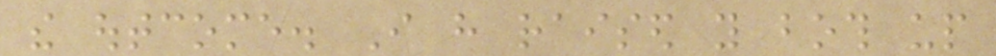the outcome. I have raised you both up
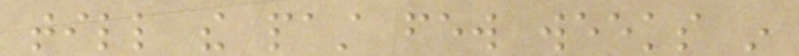till the past few weeks in
